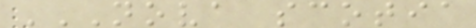NOVA SCOTIA
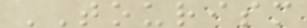TOURISM
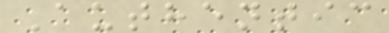Authentic
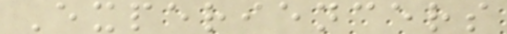Experiencers
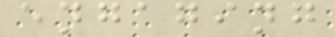engaging
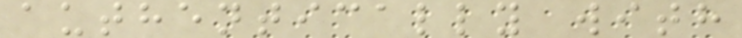authentically with
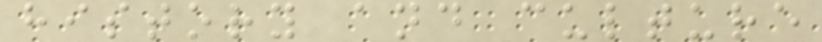history and culture
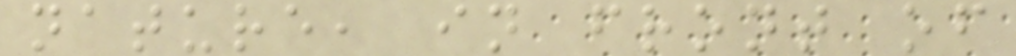nature, in front of
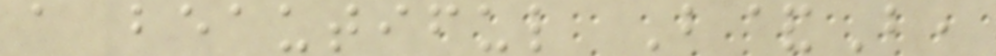a beautiful B&B,
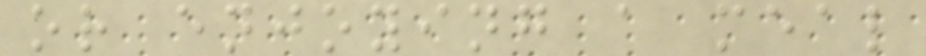or enjoying a meal
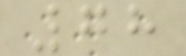78
